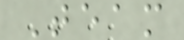Team
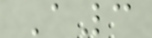A3
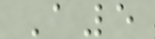A5
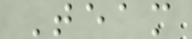Team
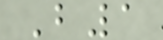B1
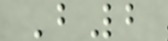B2
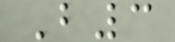B3
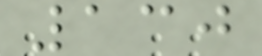130
